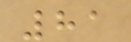81
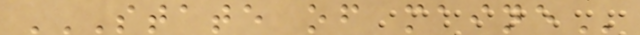STATE OF MAINE
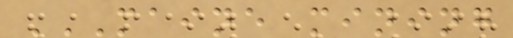MAINE MINING
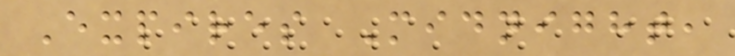Expires Midnight,
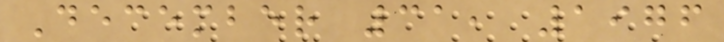December 31, 1976
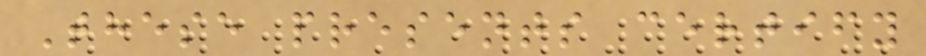These presents certify
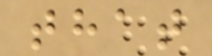that
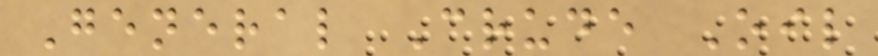General Crude Oil
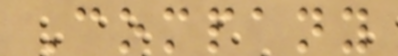Company
